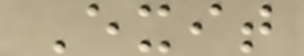Exit
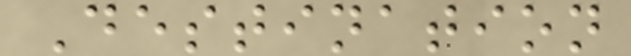Destination
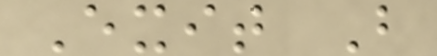Exit B
